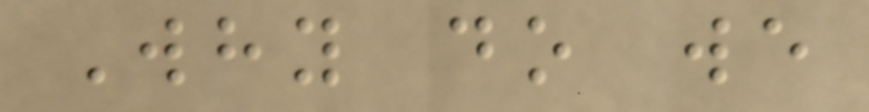Why do we
